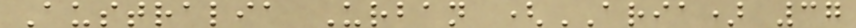Australia Urban (ARIA) 37
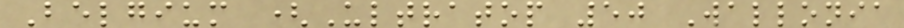Belgium (Ultratop 50 Wallonia
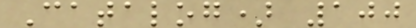Catalog) 100
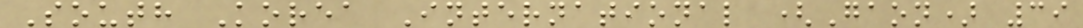South Korea International (Gaon) 39
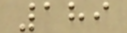189
